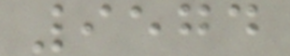9574
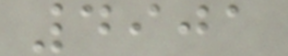4901
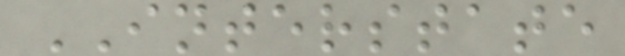INTERSTATE
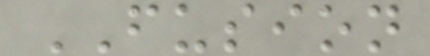FUSION
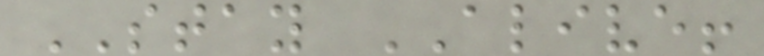STAY ALIVE!
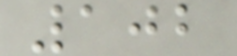102
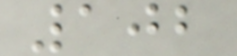102
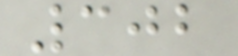302
